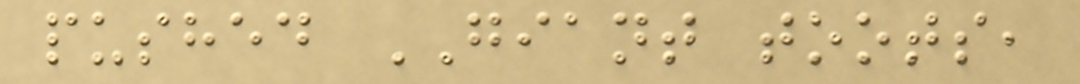pushed GIANT toots,
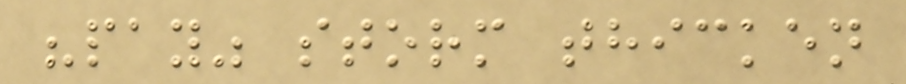"pay" storm thicken
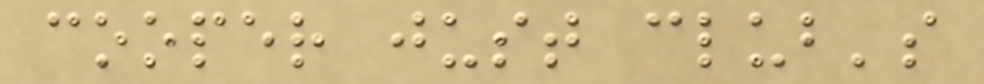cooper just club's
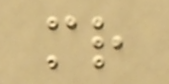mr
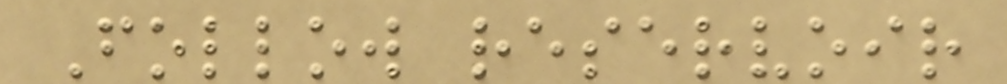Follow reservoir
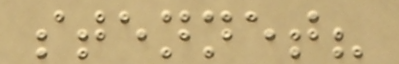stennet?
